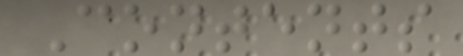Contents
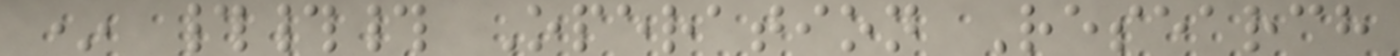* ### Operation Research
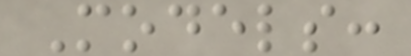Models:
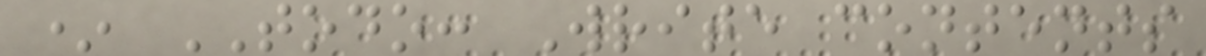* TODO: Write contents
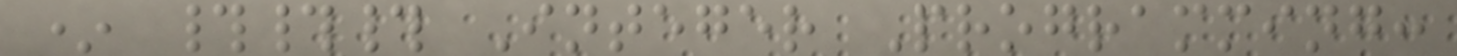* ### Integer Programming:
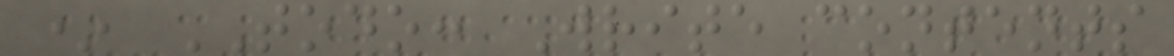* TODO: Write contents
